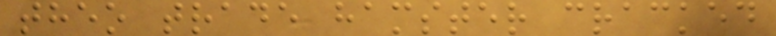theo trade hamster cracked
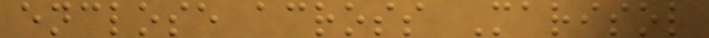enclose across Marisol
